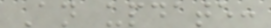An update:
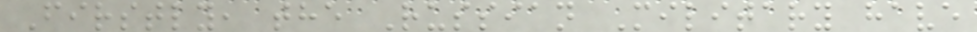Firstly, the Russian Military have
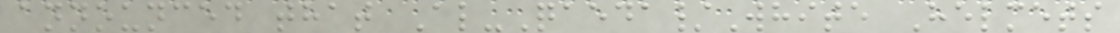announced that Al-Qaeda/White Helmets
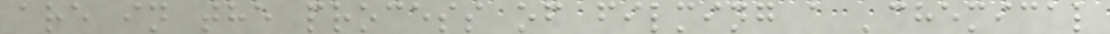are in the process of filming a 'chemical
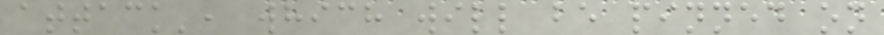attack', which will be pinned on
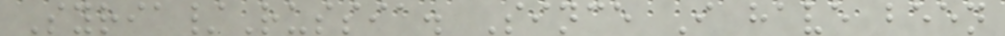Syria/Russia. Since I have been
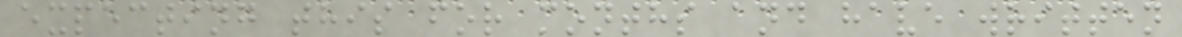expecting this for months and have written
